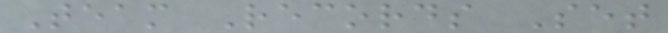Team Records Set
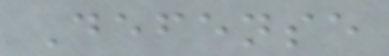Defense
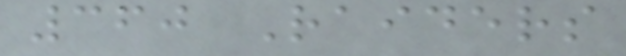360 Raiders
